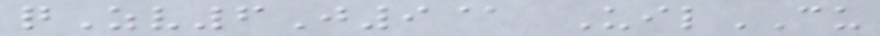qZv6J9@ UilCU
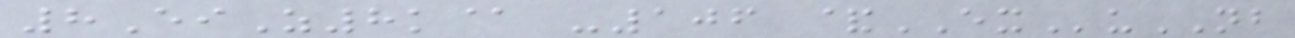8EiZ8k@ -106 &EXuNB
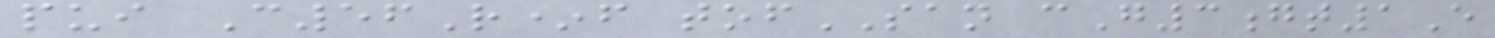pui C56R*f tofSAN cG3gt1E
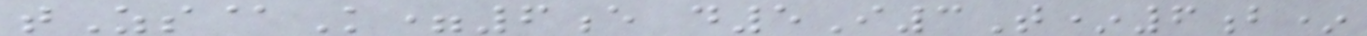tZs@K=6e d5I3T*6b*
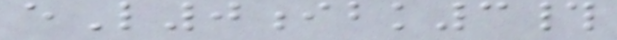eL0ibk3#
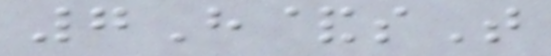7H&sT
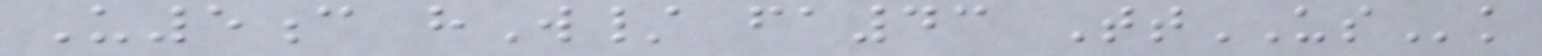U5c hW/ fa43 TtUSk
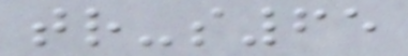tr-s65
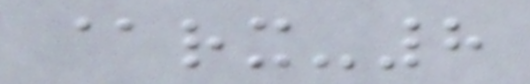@rx-8
